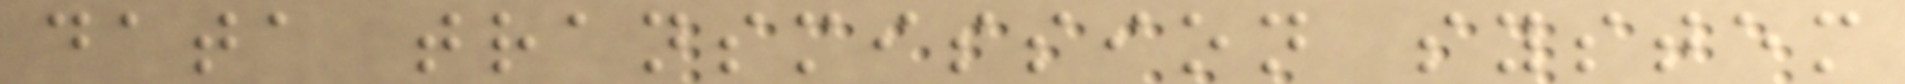data transmission system
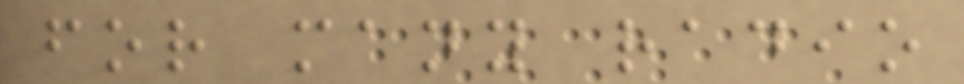for many radio
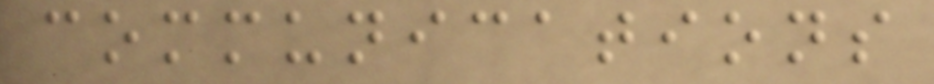communications
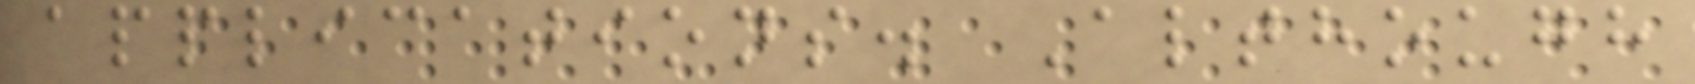applications. Although
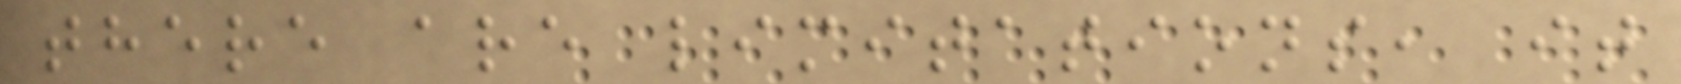there are limitations, it
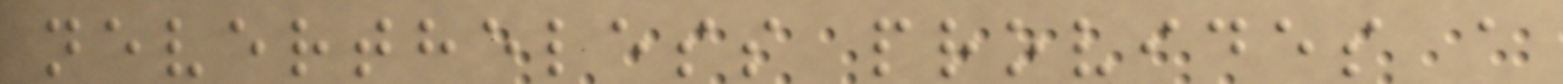nevertheless provides a
